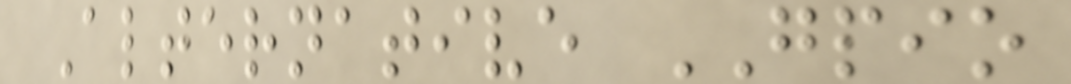Alternative GPIO
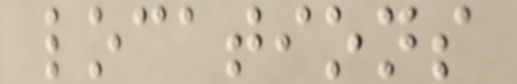locations
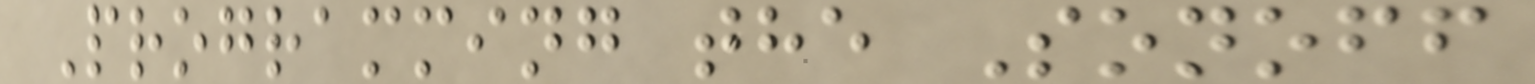Programming the Sonoff
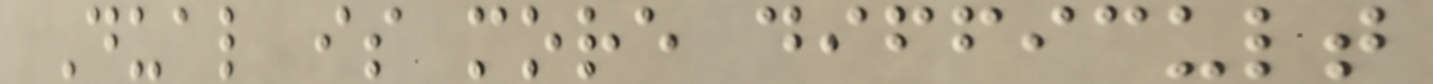Dual is more difficult
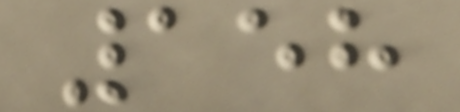158
